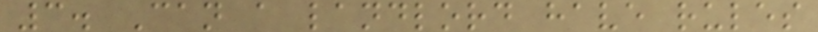3. Can a landlord have rules
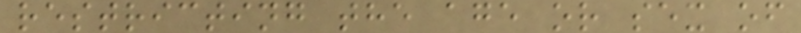restricting the age or sex of
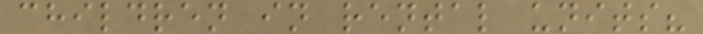children in rental units?
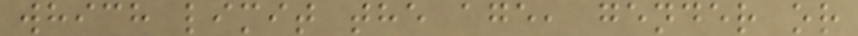which limit the age, gender or
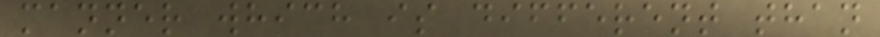manner which is different than
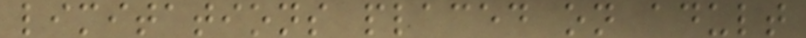limitations placed on adult
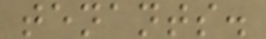tenants.
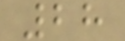28
